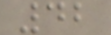42
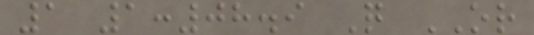1 1:08.9 Q OR
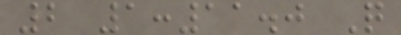2 1:11.0 Q
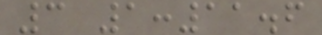3 1:11.6
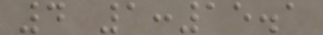4 1:15.1
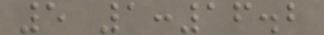5 1:16.2
